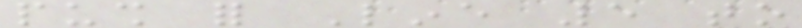push for Line 5 to
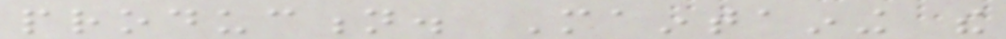production. Maintaining the
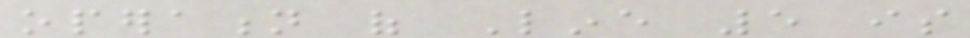operation of Line 5 is
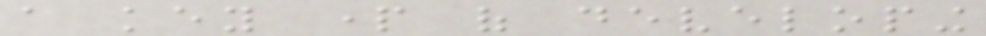a key part of developing
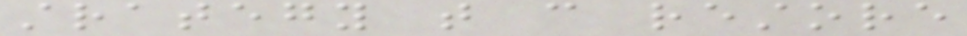strategy that can restore
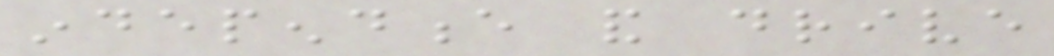independence and drive
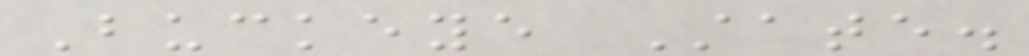Buckeye State.
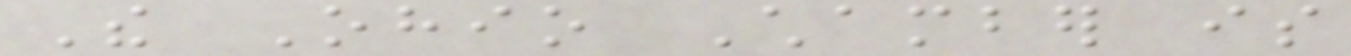The Ohio Chamber is
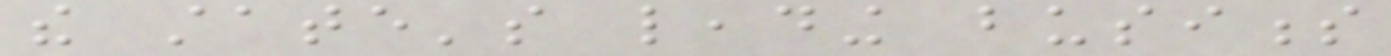the state's leading business
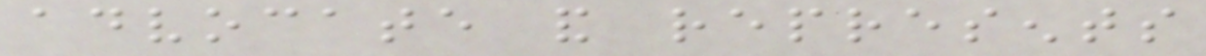advocate and represents
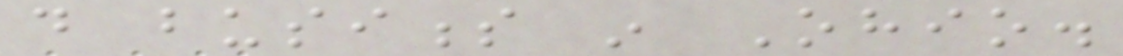do business in Ohio.
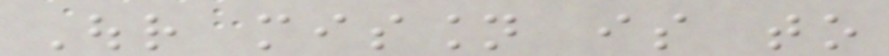Our mission is to
